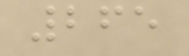265
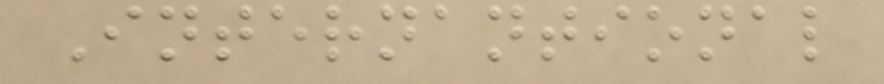Internantional
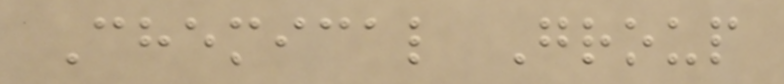Chemical Group
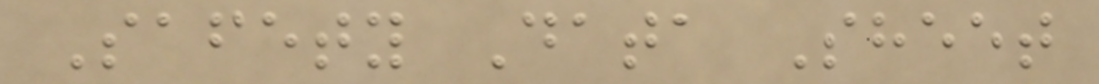Safety Data Sheet
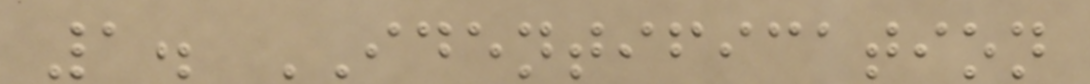1. IDENTIFICATION
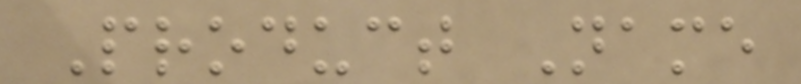Product Name
